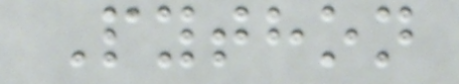Python
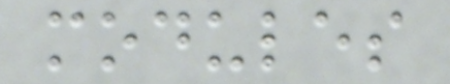modules
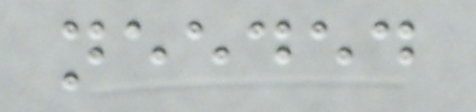needed
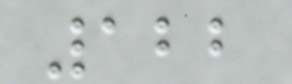122
